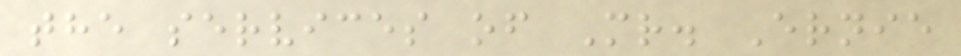the services of Mr. Ernie
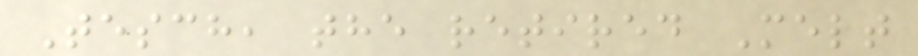Tesch, the retired Melt
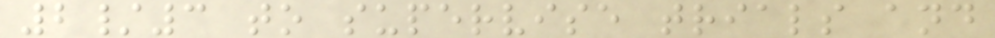2/3 to supervise trials and
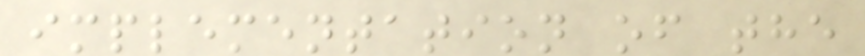implementation of the
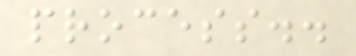process..
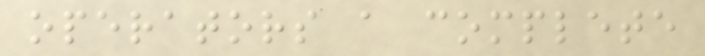operators a complete
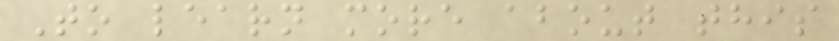To learn more about this
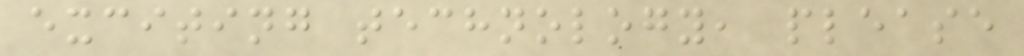exciting technology, please
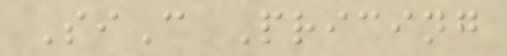SiC Pricing
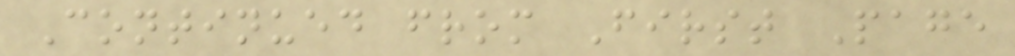Continued from First Page
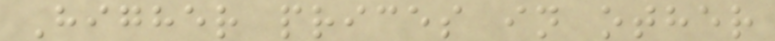Higher prices in other
